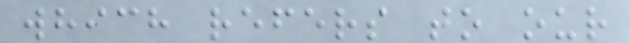which refers to our
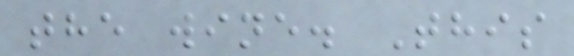the wine. This
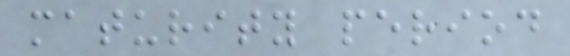maturity period
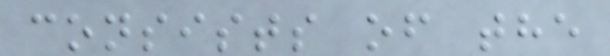consists of the
